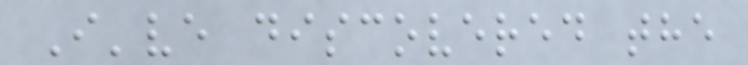I've discovered the
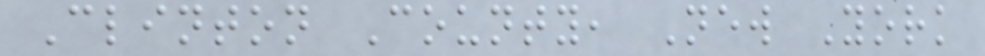Clinton County, New York
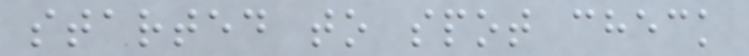started to spot check
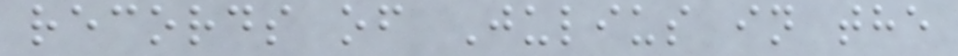records of Julius in the
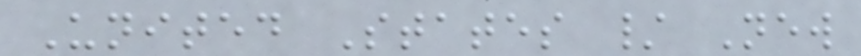United States / New
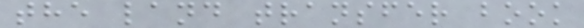the land transfer book
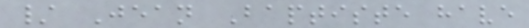/ Jean Baptiste have
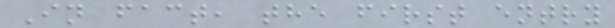In fact, the first entry
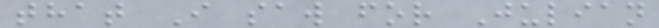that I saw for Julian
